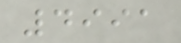4991
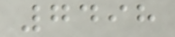7498
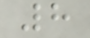8
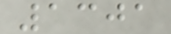1301
